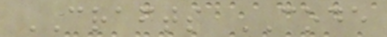CRAFTS CODE
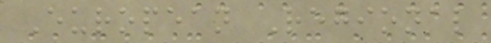European Regional
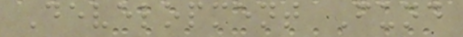Development Fund
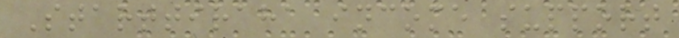Starttiraha income support
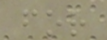for
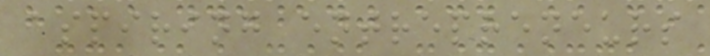aspiring entrepreneurs
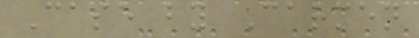Case by Carmen
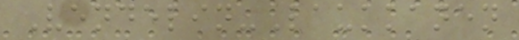Vendelin-Laukkanen
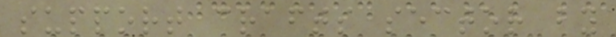support crafts sector by
